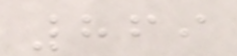869
